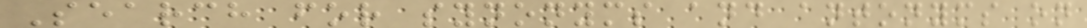Search for synonyms and antonyms on
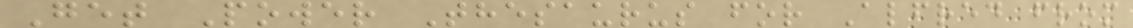Get Power Thesaurus for Alfred from
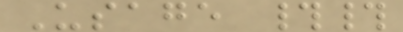Usage ##
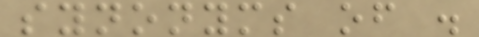synonyms of .
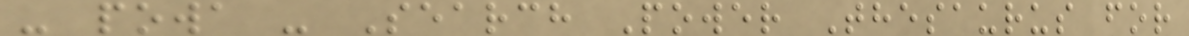- powa - Search Power Thesaurus for
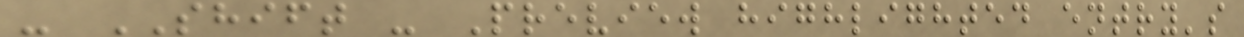- SHIFT - Preview highlighted entry's
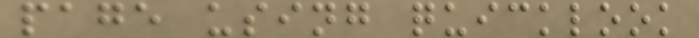page using quicklook
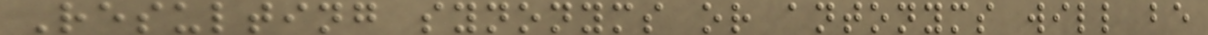Resulting synonyms or antonyms will be
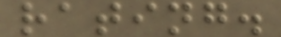rating.
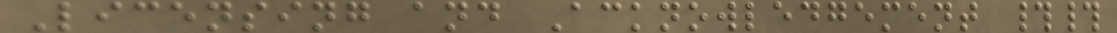Licensing and Acknowledgement ##
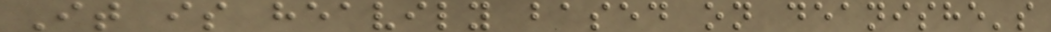It is heavily based on deanishe's
